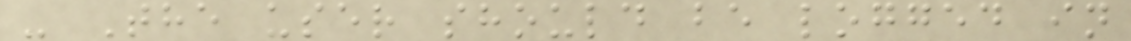- The user should be logged in
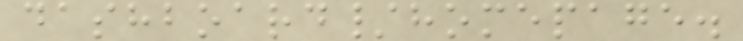dashboard/homepage.
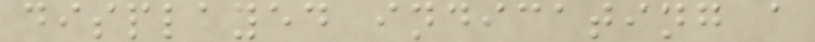displayed indicating a
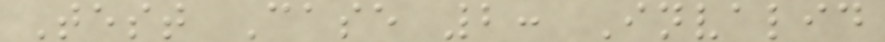Test Case 2: Invalid
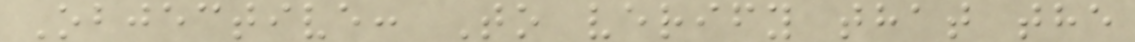Objective: To verify that the
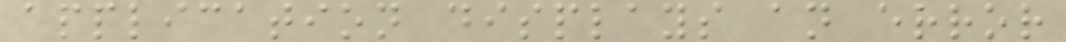application displays an error
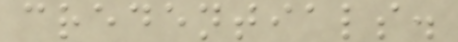credentials.
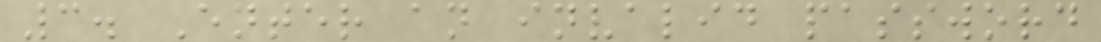3. Enter an invalid password
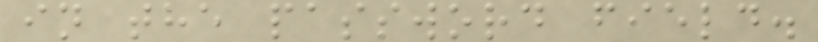in the password field.
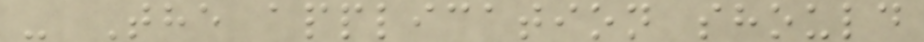- The application should
